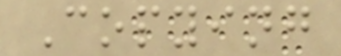Copying
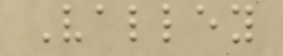Valley
